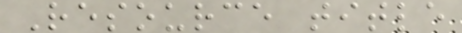Resource title
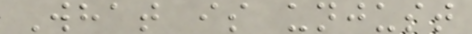What is unjust
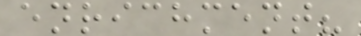enrichment?
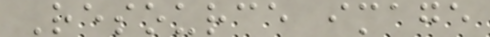Resource image
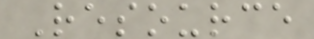Resource
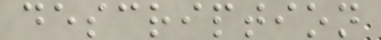description
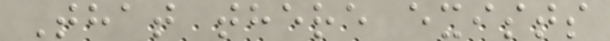That there exists
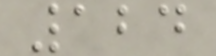124
